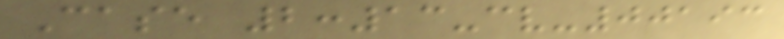Case 2:13-cv-00193
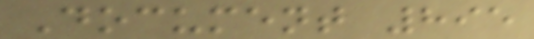Document 895
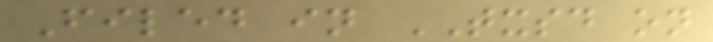Filed in TXSD on
